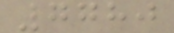7780
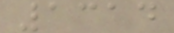1314
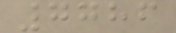7786
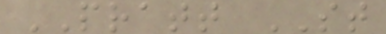PRATT ST
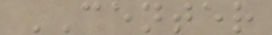CENTER
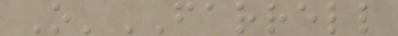O'FARRELL
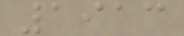1913
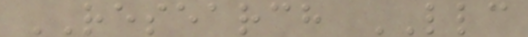RESEARCH LLC
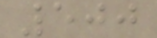500
